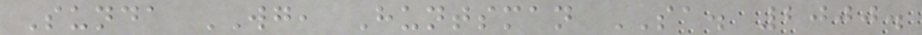Sunda WG, Huntsman SA. 2000.
